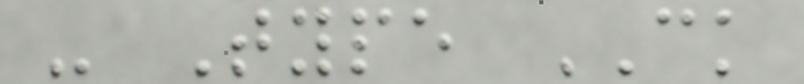- Type CK
